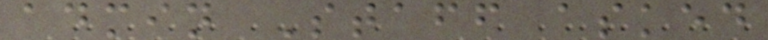admin Staff asked
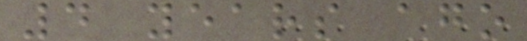4 years ago
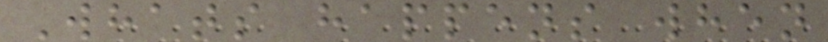Whats happens when
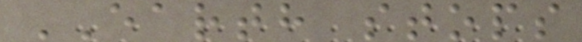EARTH stops
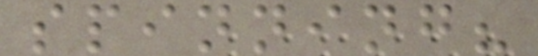spinning?
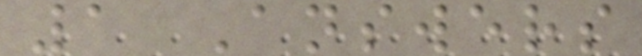1 Answers
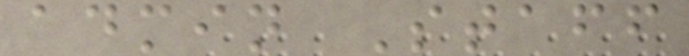admin Staff
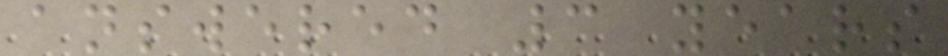answered 3 years
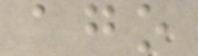ago
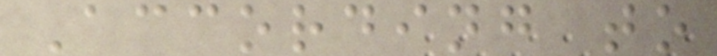According to
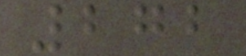272
